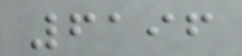6196
